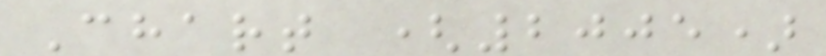Chart (2005)
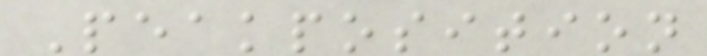Peakposition
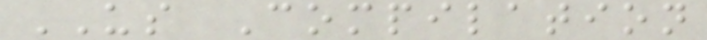US Compilation
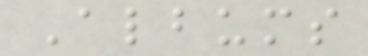Albums
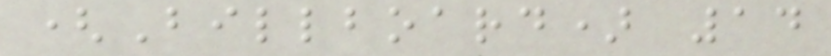(Billboard) 14
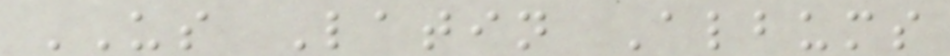US Latin Albums
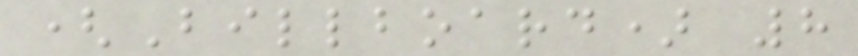(Billboard) 8
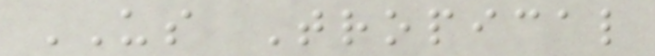US Tropical
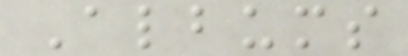Albums
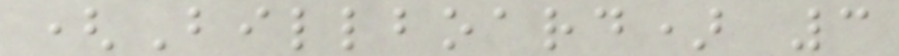(Billboard) 3
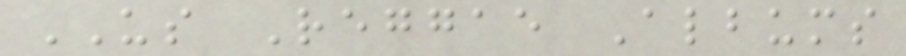US Reggae Albums
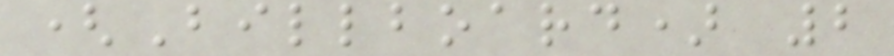(Billboard) 2
